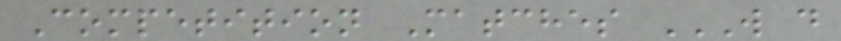Competition Matches W D
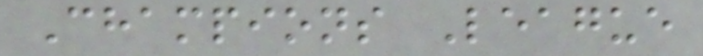Champions League
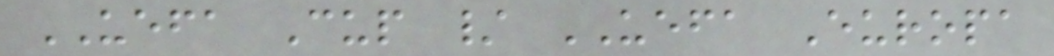UEFA Cup / UEFA Europa
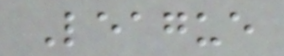League
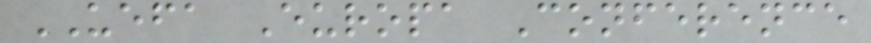UEFA Europa Conference
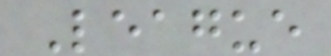League
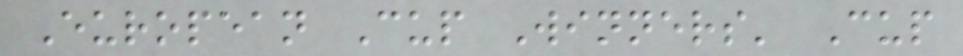European Cup Winners' Cup
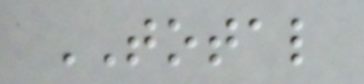TOTAL
